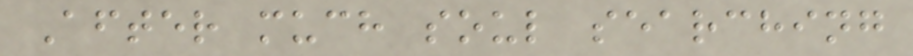After much soul searching
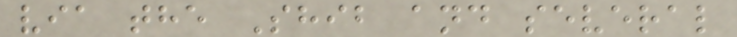via the Shib and several
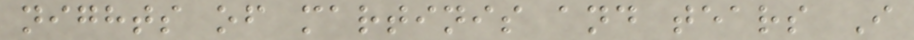nights of martinis and tears I
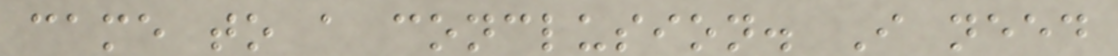came to a conclusion. I need
